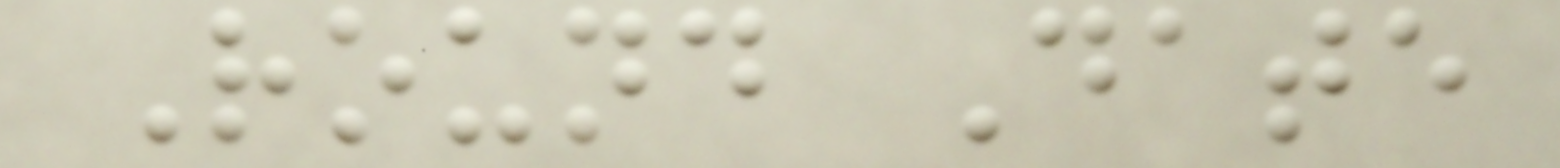Round Date
